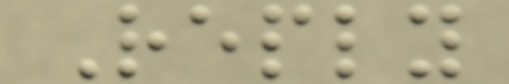Reply
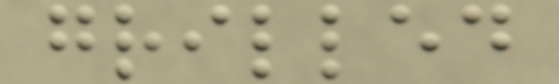grilled
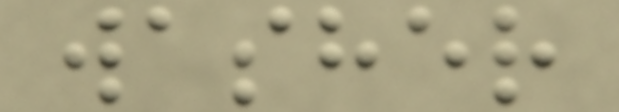washer
